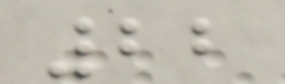22
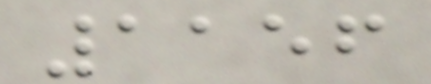1156
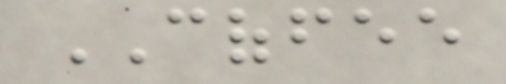COFFEE
